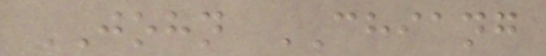JOHN CHIANG
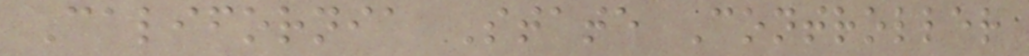California State Controller
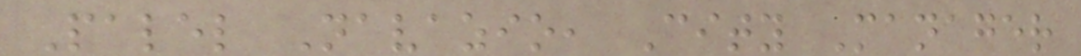Palel Navazio, City Manager
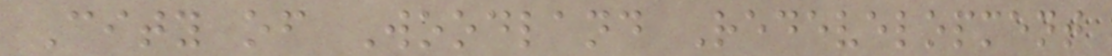City of Woodland Redevelopment
